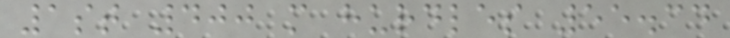1st 400 m hurdles 55.34
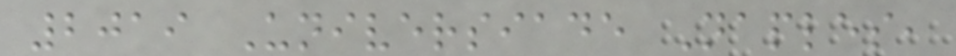2019 Universiade Naples,
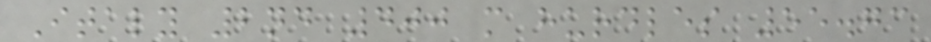Italy 2nd 400 m hurdles 55.73
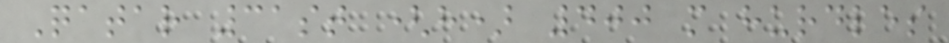Qatar 31st (h) 400 m hurdles
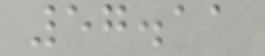57.11
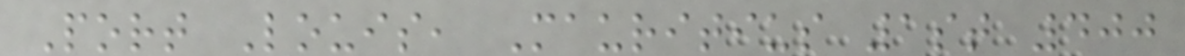Port Louis, Mauritius 1st 400
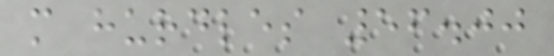m hurdles 56.00
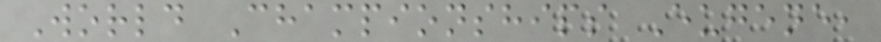World Championships Eugene,
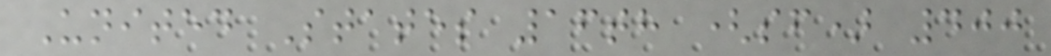United States 16th (sf) 400
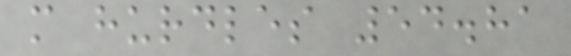m hurdles 54.81
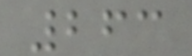263
